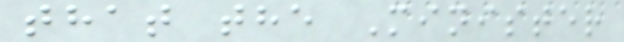that the Minister
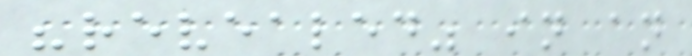"revealed" in an
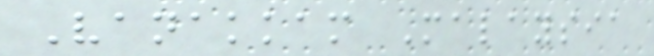Vanakkam Malaysia
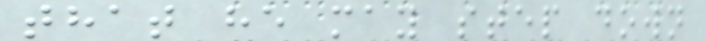that he may step down
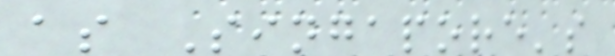as Singapore's
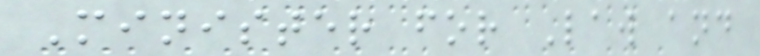Minister for Law and
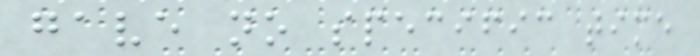gave no specific time
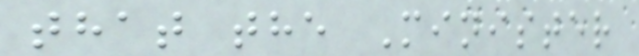that the Minister
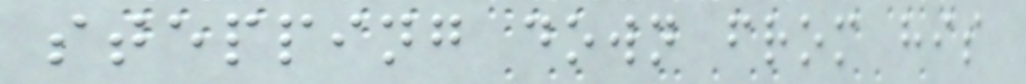stepping down from his
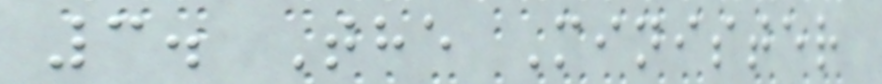3. The Minister
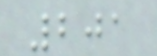201
